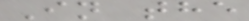In the
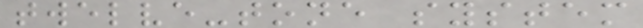twelve-tone system
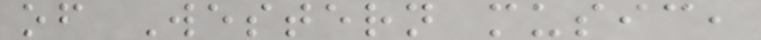of Western music,
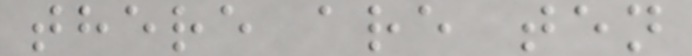there are ten
